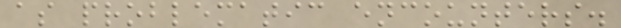as problematic encounters.
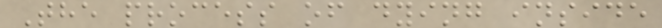The process of dying inside
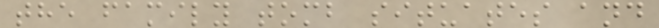the family tomb situates and
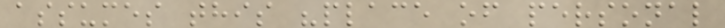assumes this "place of personal
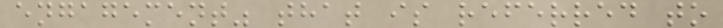engagement" that is referred to
